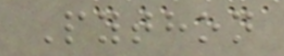Python
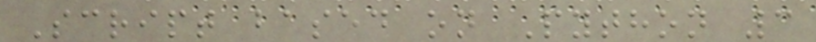Script based on Python 3
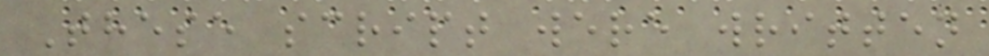These script were written
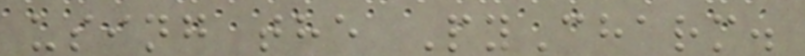using the PyCharm.
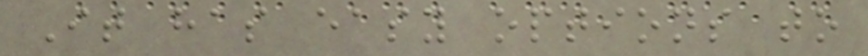It has easy options to
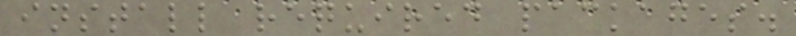install required packages.
